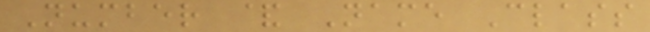Number & Name Class
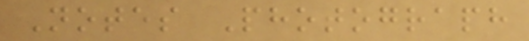Notes Photograph
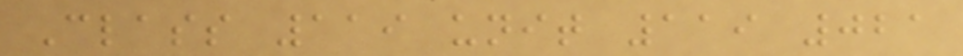Class 119 unit 119 021
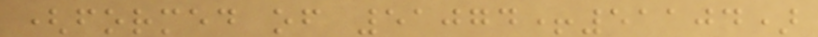(formed of 51074+51104)
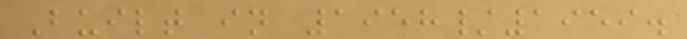Built in 1958/1959.
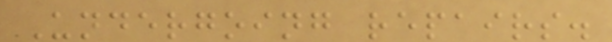Undergoing repairs.
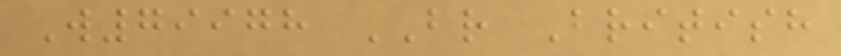W79978 BR British
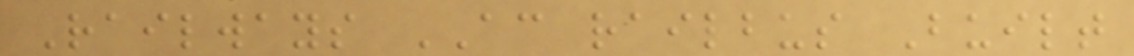Railways AC railbus Built
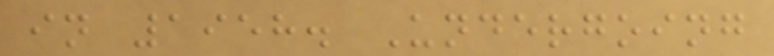in 1958. Undergoing
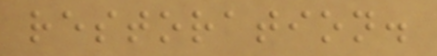restoration.
